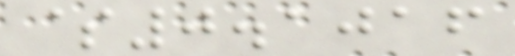$0.1016
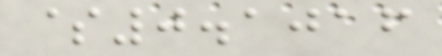$0.1016
